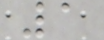1
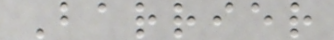Barrier
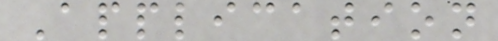Application
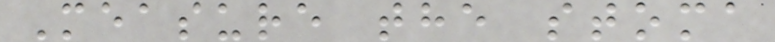Measure the stoma
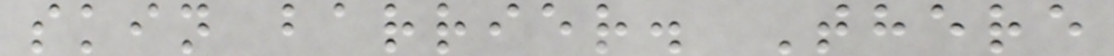skin barrier. There
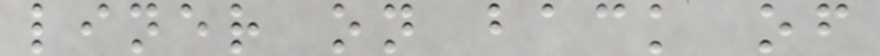liner on back of
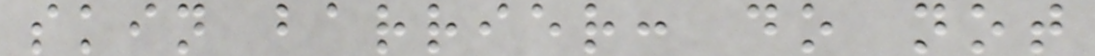skin barrier: do not
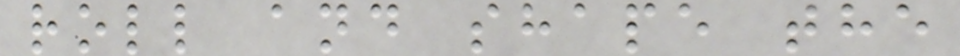roll and shape the
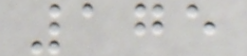175
